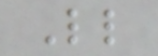Ll
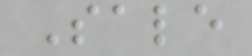Sale
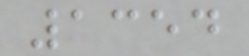1354
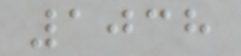1038
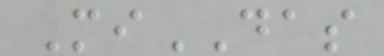MiDAS
